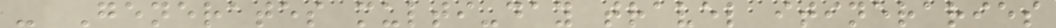- Generates multi-day travel itineraries
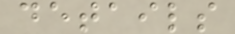details
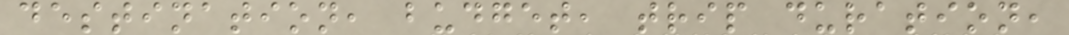destination, budget, trip duration,
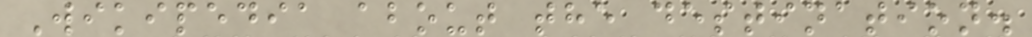Wikipedia about the destination.
